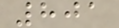801
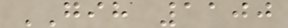GIH 1100
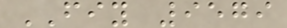FIY 9579
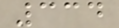334
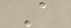A
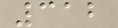312
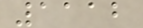1112
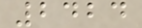2424
